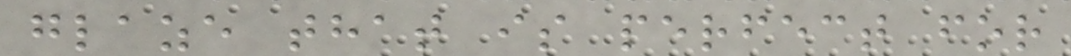glaze that is perfect for
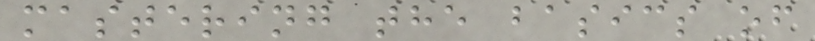mastering the basics of
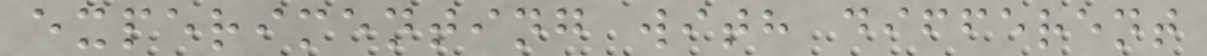experimenting with different
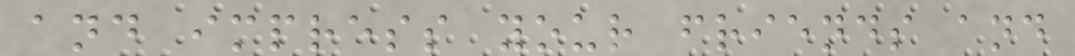and impress your friends and
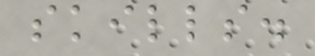skills.
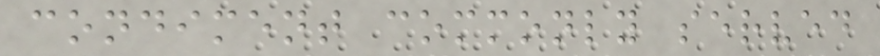condiment commonly served
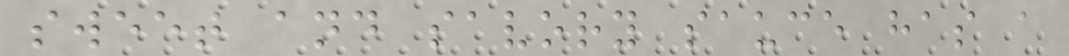sweet and savory sauce has a
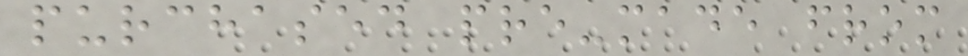purchased pre-made from
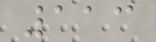113
